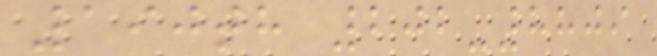190th 202-8809
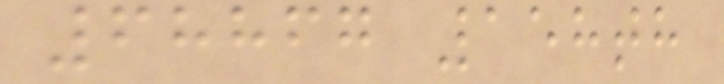68867 158th
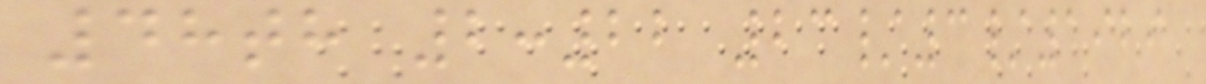48th 2:22 23/3/1929
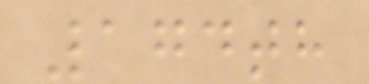174th
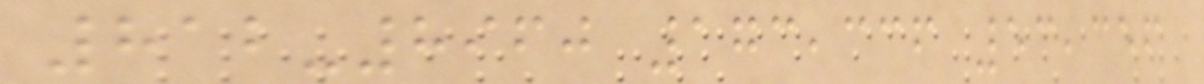812-8960 173,336 53,356
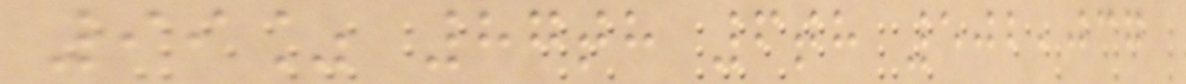99% 87th 6th 502,037
